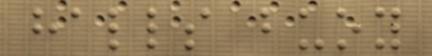halls buoy
